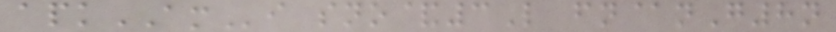apkAMi sno&3L fn@nG8n
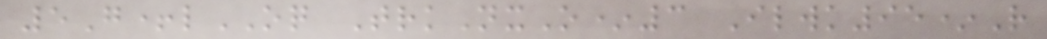5G+lOQ TrkNxO*3 Ilwk95*R
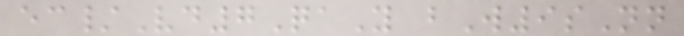ec/Vd7QaY bW9sNn
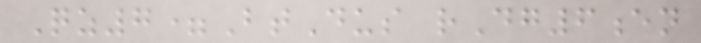Qz7=BtDus rDg6en
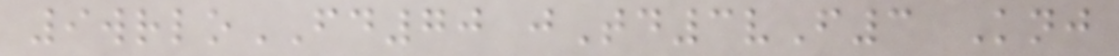9wrloFD70 jTd3vF3 Knj
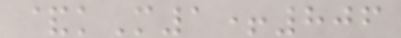&kM1+806
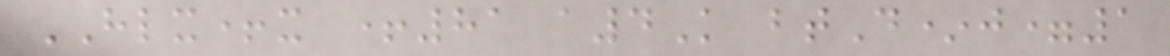HLX+x +81 a4K btD*j=1
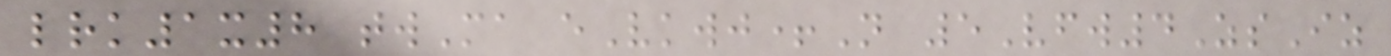lrk1x8 twMa eVkwj+N 5Vfw4ZsIz
